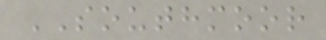SOUTHMOOR
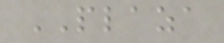PLAZA
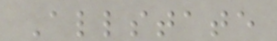Allstate
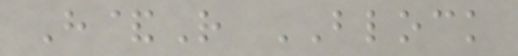H&R BLOCK
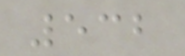532
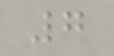7
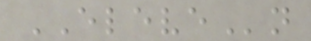ELEVEn
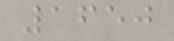1650
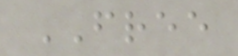FREE
